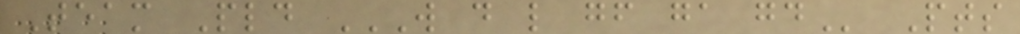Team Pld W D L GF GA GD Pts
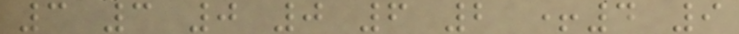3 3 0 0 6 2 +4 9
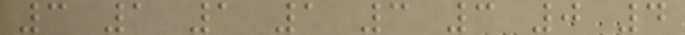3 1 1 1 3 3 0 4
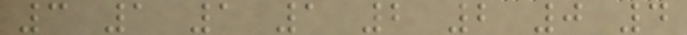3 1 1 1 2 2 0 4
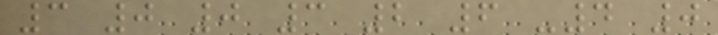3 0 0 3 2 6 -4 0
